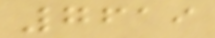7619
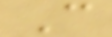C
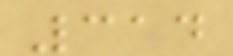314
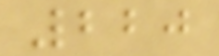220
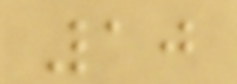10
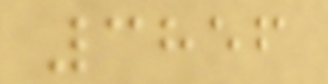3856
